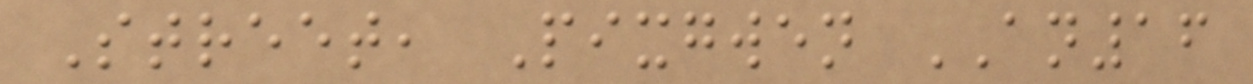Street, Pixgwen AN16
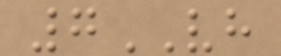7VH
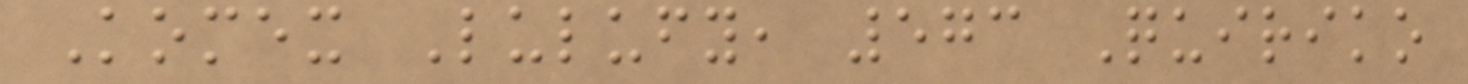Komex Lulufy, 573 Quiriko
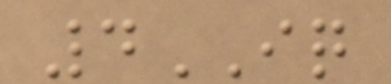4IQ
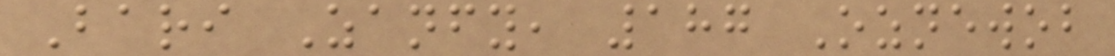Bari Zanfy, 187 Oznewob
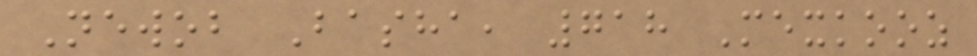Newob Basha, 718 Mexkooz
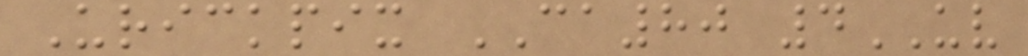Urickpix CA80 4UV
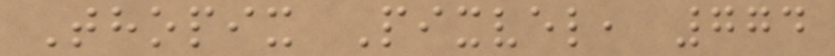Thopix Pixvel, 774
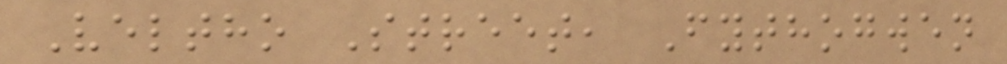Veltho Street, Fythogwen
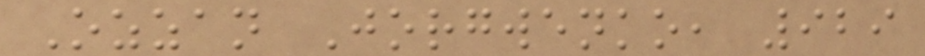Ozzan Jorgwenko, 929
